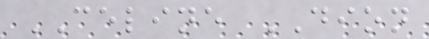CELINE DION
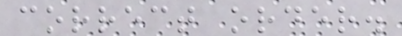correct order.
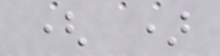( )
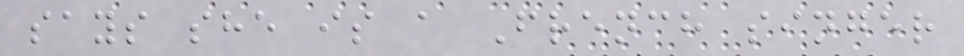says she is a French singer
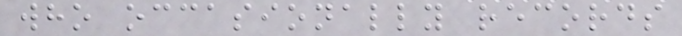who occasionally records
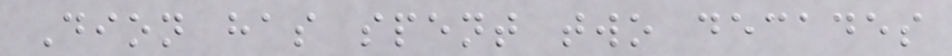Dion has spent two decades
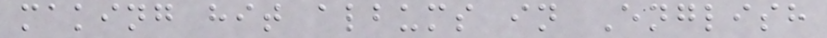making hit albums in English
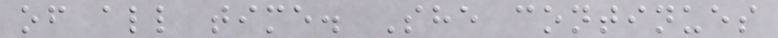of all time. She continues
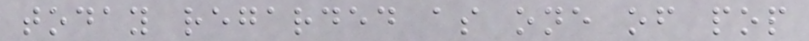today regarded as one of pop
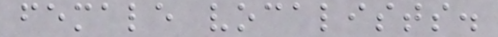female vocalists.
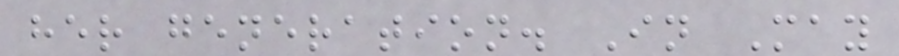her generation. In May
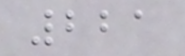221
